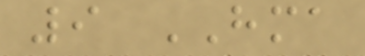9 HMA
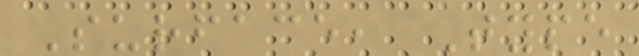Surface, Type
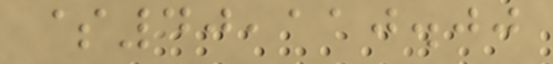$40,110.00
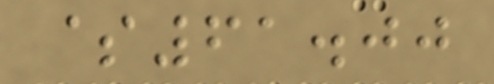$61.00
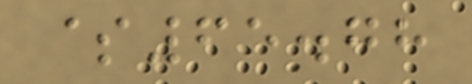$65.78
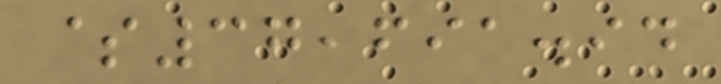$37,691.94
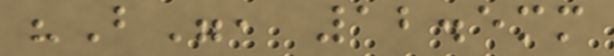"B", 12.5mm
